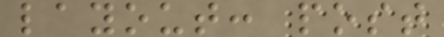layout: post
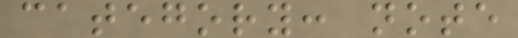category: note
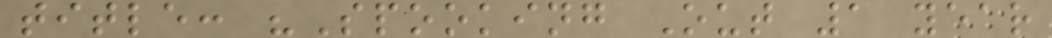title: "Spooking Out 1 year
